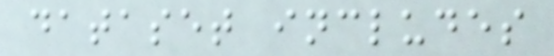dataset includes
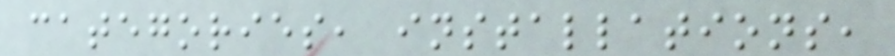categories, installations,
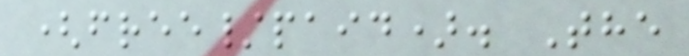(free/paid). The
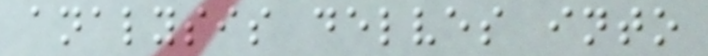analysis delves into
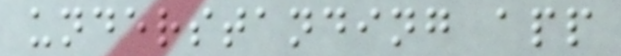understanding app
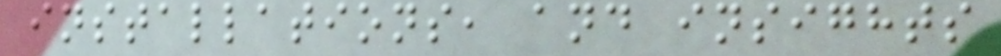installations, and insights
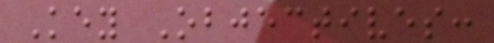Key Objectives:
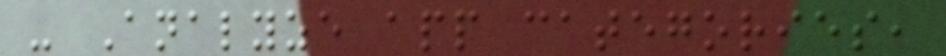- Analyze app categories,
